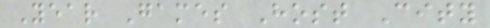Year Games Host City
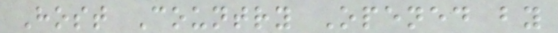Host Country Opened by
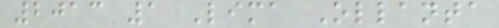2013 1 Lima Ollanta
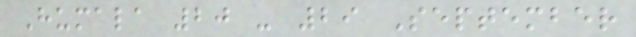Humala 20 - 29 September
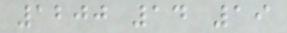1200 14 19
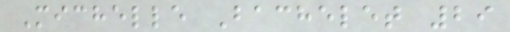Michelle Bachelet 29
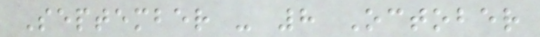September - 8 October
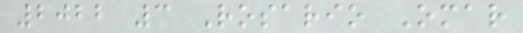2022 3 Rosario Omar
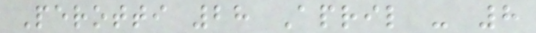Perotti 28 April - 8
